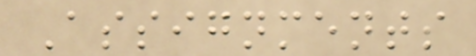Assignments
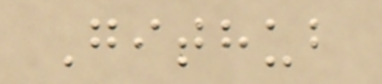Github
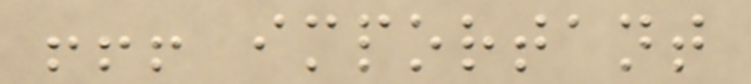!!! important
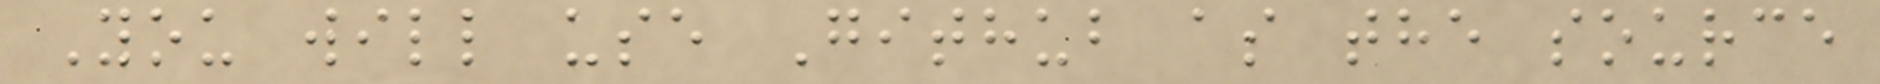You will use Github as the source
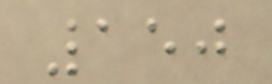150
